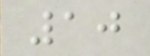10
